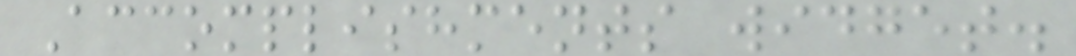Accomplishments widget.
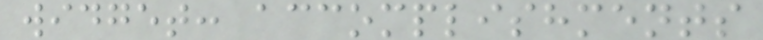widget: accomplishments
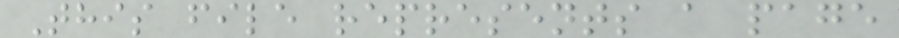This file represents a page
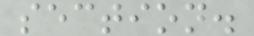section.
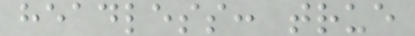headless: true
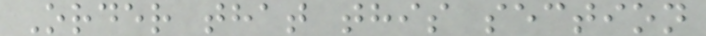Order that this section
